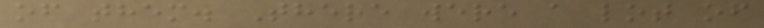of them. There were a lot of
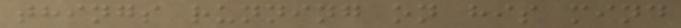things running on his mind
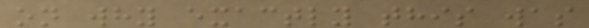on why exactly this was
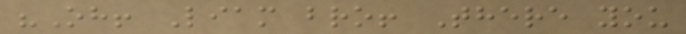"Oh! Liam bro! There you
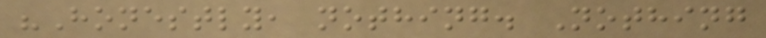"Honestly, nothing. Nothing
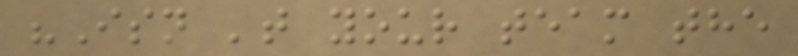"Isn 't your team the
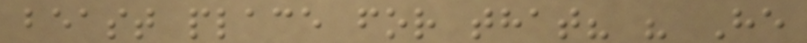beast place for that? " He
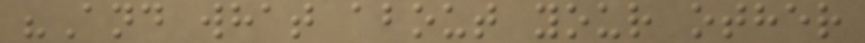"And what about your other
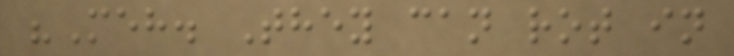"Meh. They can rot in
